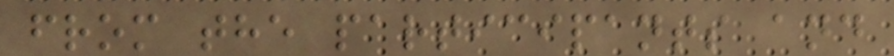from the participants and
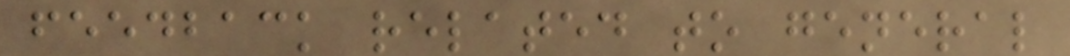feedback related to general
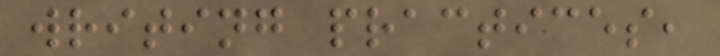writing practices,
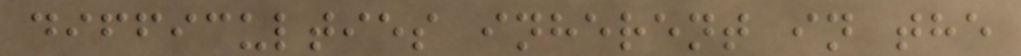difficulties inherent in the
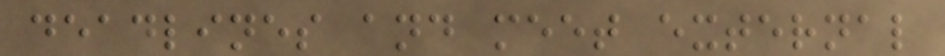deadlines and meet external
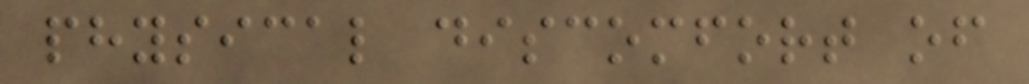physical discomfort of
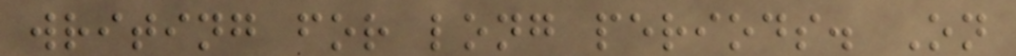writing for long periods. On
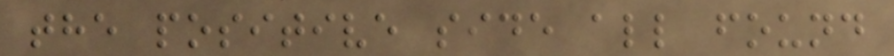the positive side all found
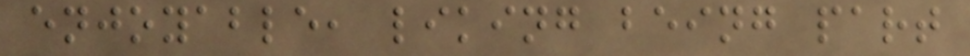enjoyable, liking being part
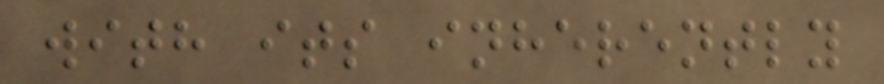with its inherently
